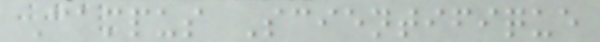Campus Scientifique
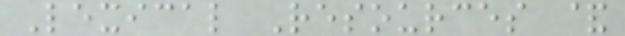Lexical Resources &
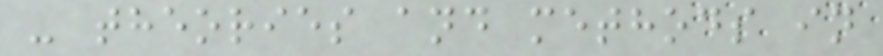- theories and methods in
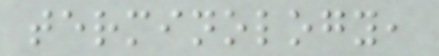terminology,
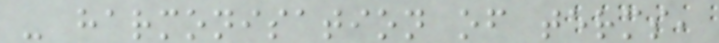- harmonisation of terms,
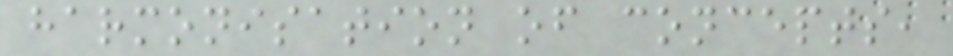harmonisation of concepts,
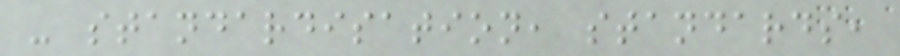- standardisation, standards,
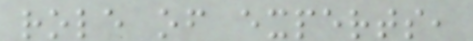role of experts,
